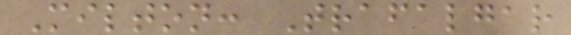Milton: Trafalgar
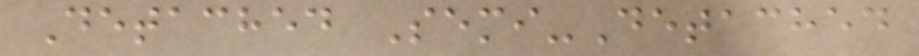Detached Semi-Detached
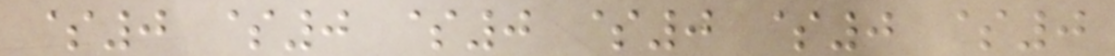$0 $0 $0 $0 $0 $0
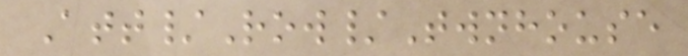Att/Row/Twnhouse
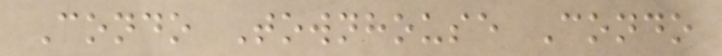Condo Townhouse Condo
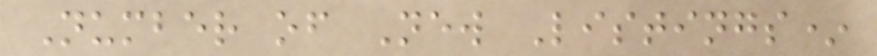Number of New Listings*
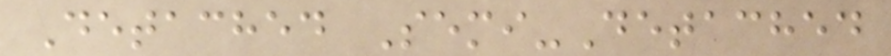Detached Semi-Detached
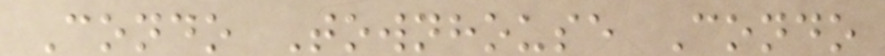Condo Townhouse Condo
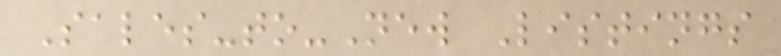Sales-to-New Listings
